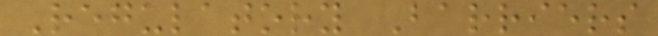Regulatory Barriers
